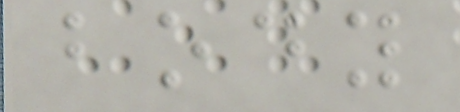body
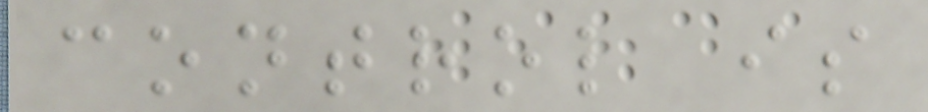control is
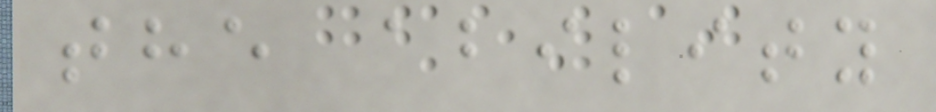the ability
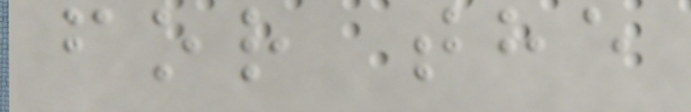for the
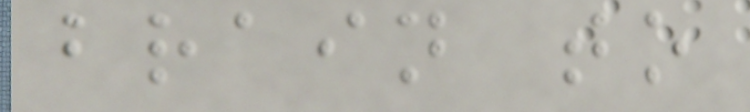brain to
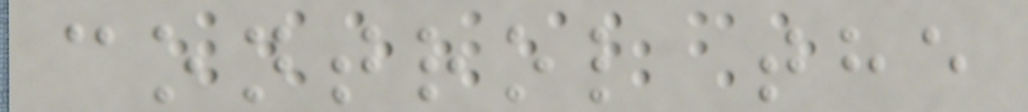control the
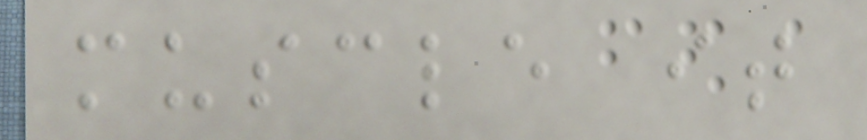muscle it
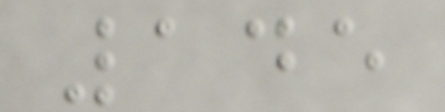145
